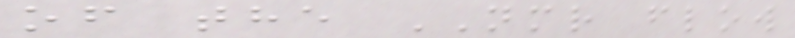of the NMR flow
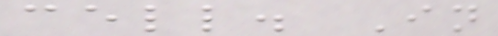cell. In
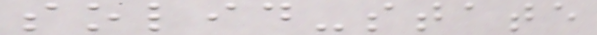solid-state
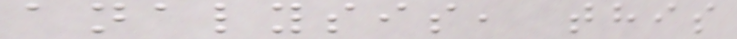analysis, this
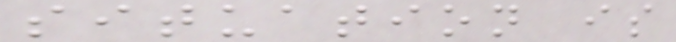situation is
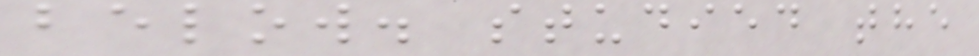below. studied the
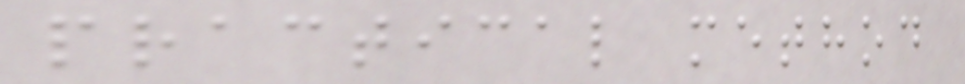practical method
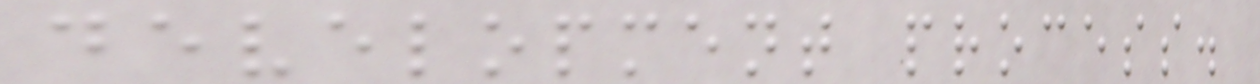development process.
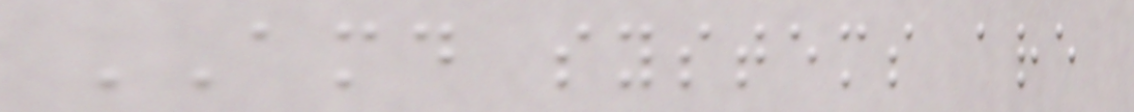AMD systems are
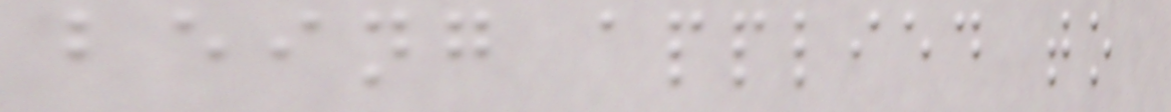being applied to
